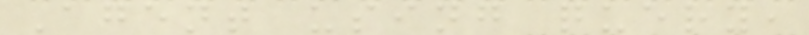Agent using query,
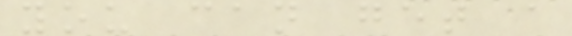you can get a
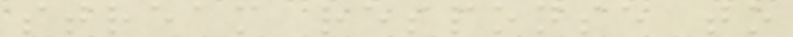stream response to
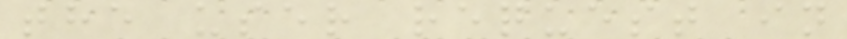the user request in
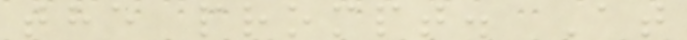the prompt. At
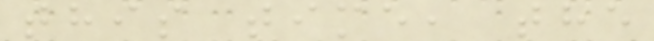this time, the
